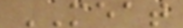MEAT
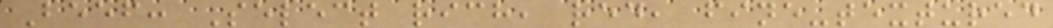Beef: Select rich, red, fine-textured
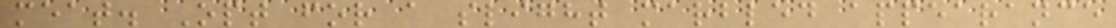meat. Opt for a slight marbled appearance
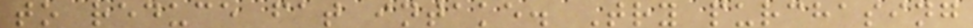to reduce fat intake. Try purchasing
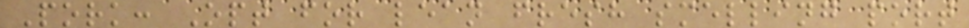Pork: Opt for lean fresh smelling port
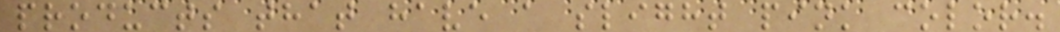products that have a slight pink color.
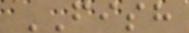FISH
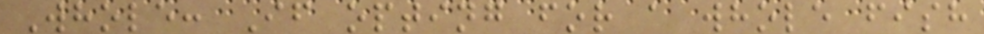Whole: If opting for a whole fish
